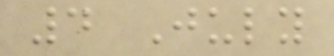4 July
